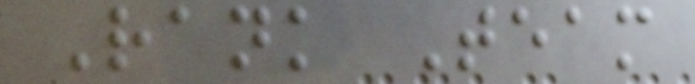Rank Team
